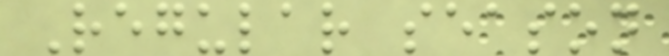Regular season
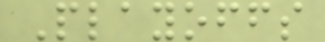Playoffs
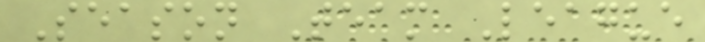Season Team League
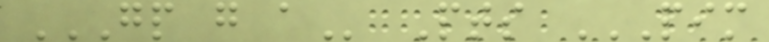GP G A Pts PIM
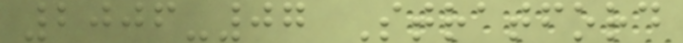2006-07 Stratford
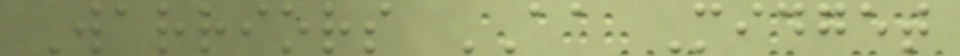Warriors AA Midget
